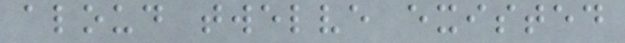aloud twelve existed
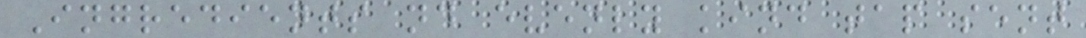Ingredients nd evenly kind tap sent
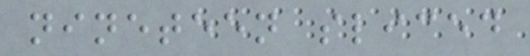nineteen sliced
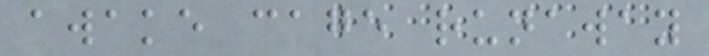awake cage runaway
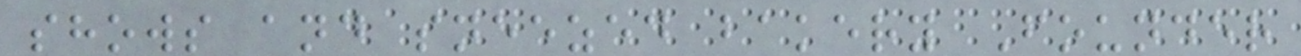shows and sneezed bakery Founder
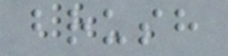brush
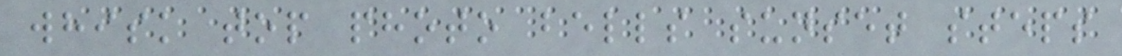whisk top photo bells sunset steps
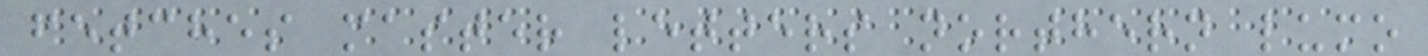fetches master letters northern lumo
